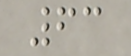63
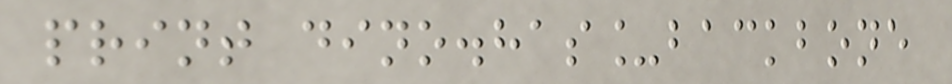print dino.has_backbone
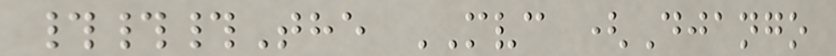###The MVC (Django
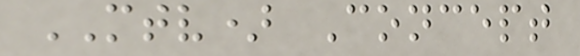MTV) Concept
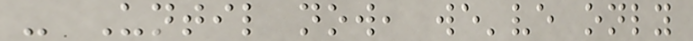- Until now, we've only
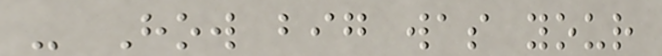- How big was your
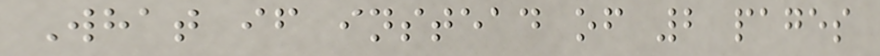What if instead of 2 pages
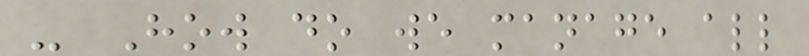- How do we manage all
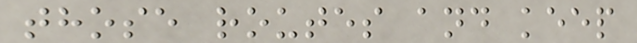those routes and keep
